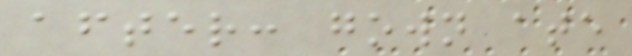after: gown ate
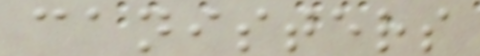canisters
